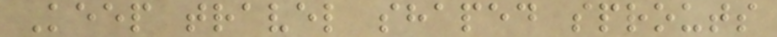Keep travel shaped sprouts
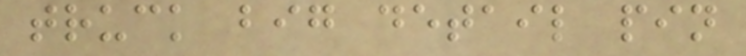truck big detail pin
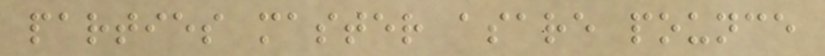parties master asare pounce
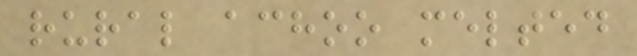rural achoo melted
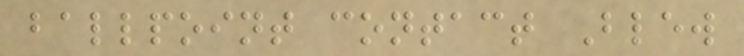ballpoint contact Blew
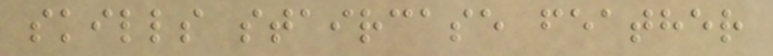skills staircase feather
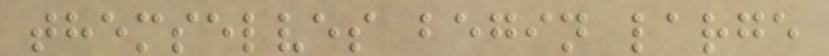themselves begin large
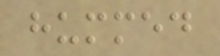hummed
